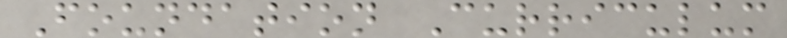Foundation Curriculum
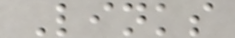Links
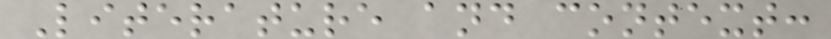Literature and context:
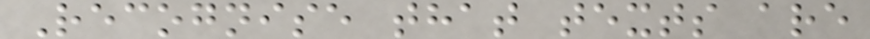Recognise that texts are
